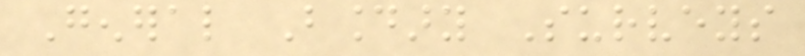General Boundary Surveys
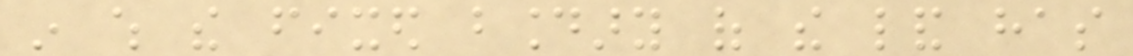in which the fixed boundary of the land has
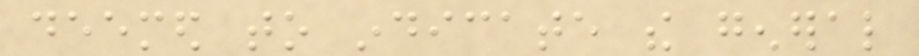deemed to indicate the general
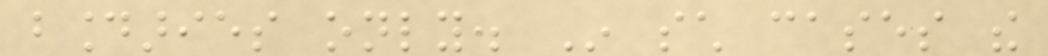boundaries only. In such cases the
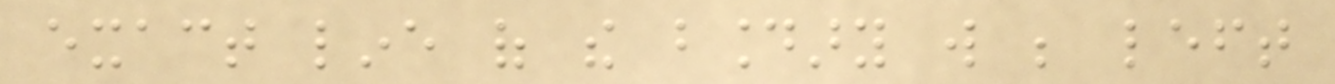exact line of the boundary will be left
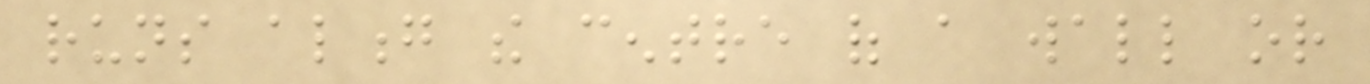runs along the centre of a wall or
